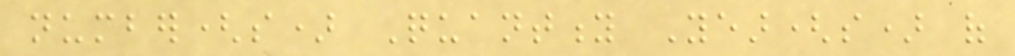number(s) Quantity Year(s) of
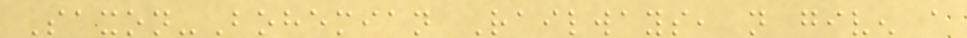Saxon-Bohemian Railways, not given a
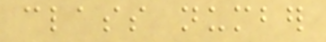class number
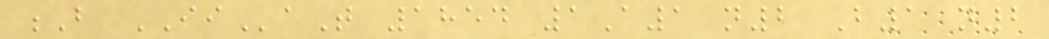B IIaT 1854 1A1 n2 B1 n2
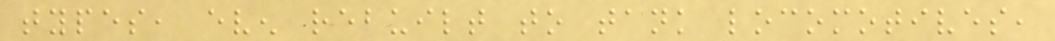types, even rebuilt to tank locomotives,
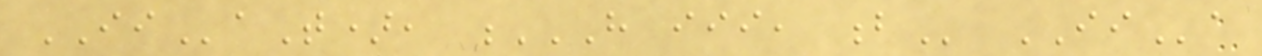IIaT), H III, B IIa
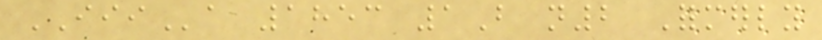IIIa 1853 1B n2 Formerly
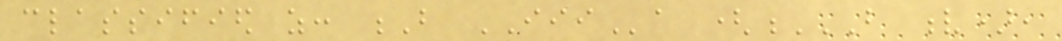classified as: B IIIa (B V),
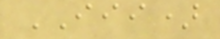III)
